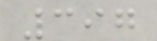397
